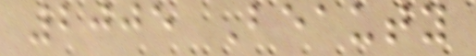2005 Beauty
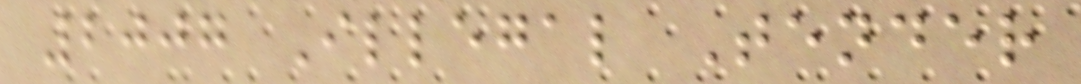2007 Illegal Tender
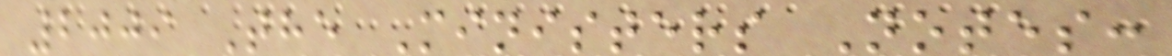2009 The Ministers Notes:
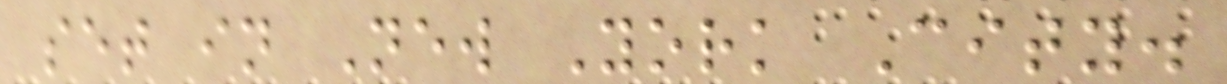set in New York City.
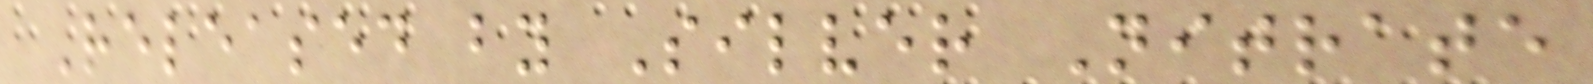Released by Silver Nitrate
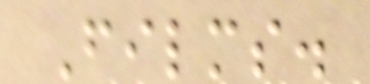Films.
